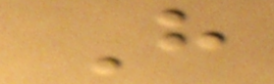H
